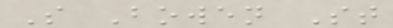S Bowen St
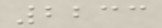2233
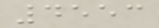4553
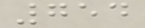754
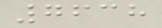7638
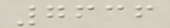7636
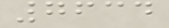7634
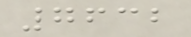7632
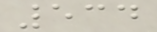534
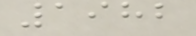1982
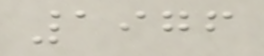1976
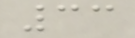33
